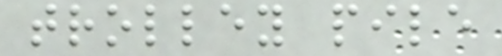trolley pile
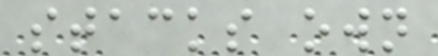stacks own
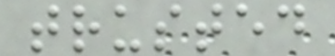trusted
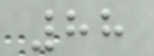88
